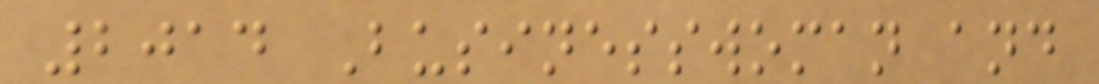2014 Businesswoman and
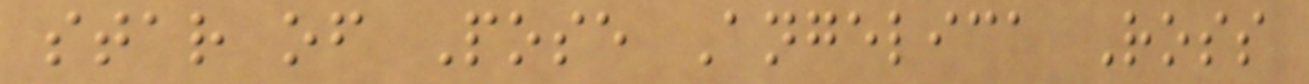star of Pose Angelica Ross
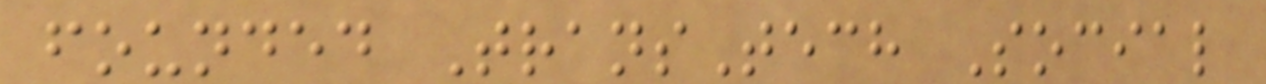founded TransTech Social
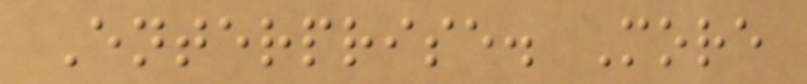Enterprise. More
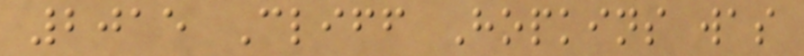2015 Cliff Hopkins was
